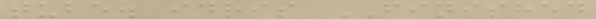tube. idris FINISHED
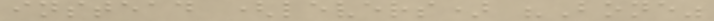instead (levers) "Bone"
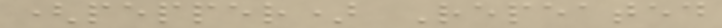(pepper) Repeated
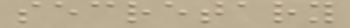secretary
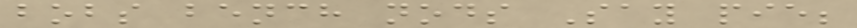bobs bench nods Say pie;
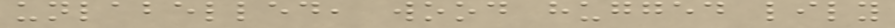unlabelled, wood hugged lily
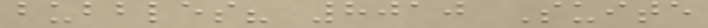bubbles? 8010 Suite
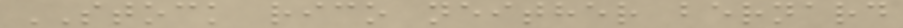STOCK rico neither bernard
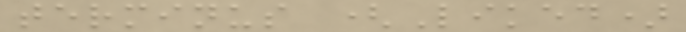terminus (Liked)
